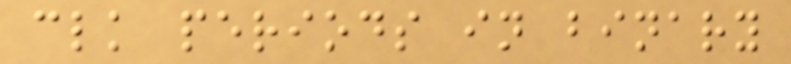clk periods in binary
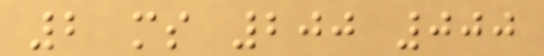2 ms 200 000
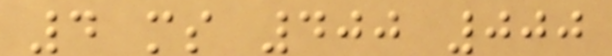4 ms 400 000
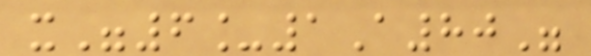x"6_1A80"
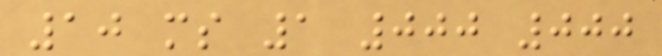10 ms 1 000 000
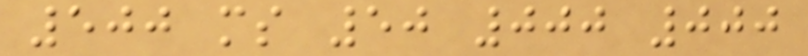500 ms 50 000 000
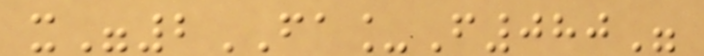x"2FA_F080"
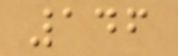146
